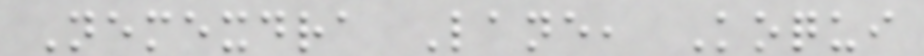Nemexdra Lane, Koqui
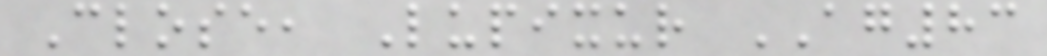Close, Lupixur AG83
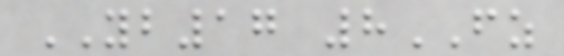YB17 8FZ
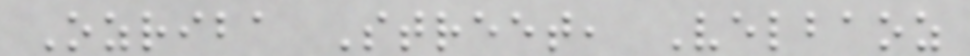Ozriba Street, Velbaoz
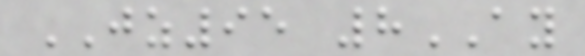JZ95 8AY
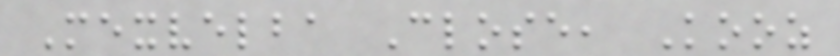Mexvelba Close, Kooz
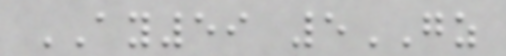AY59 5GZ
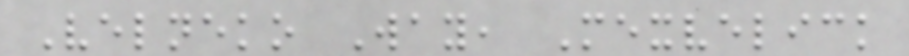Velneko Way, Mexvelick
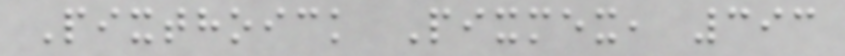Pixthoick Pixmex, 393
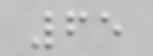65
